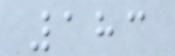183
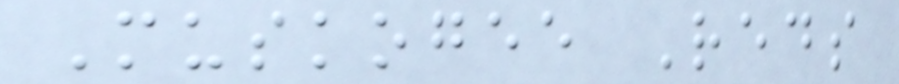Muskogee Reds
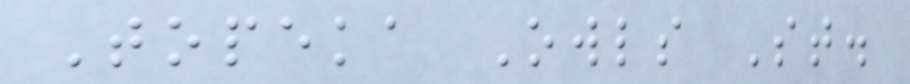Topeka Owls St.
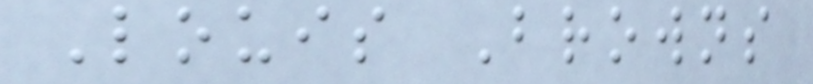Louis Browns
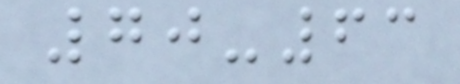70-63
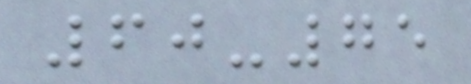60-75
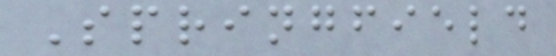Springfield
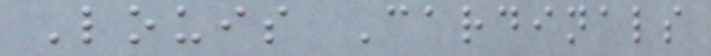Louis Cardinals
